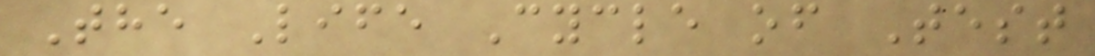The Life Cycle of Test
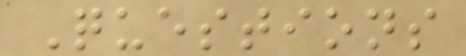Questions
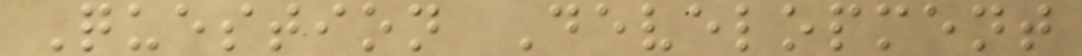Question Development
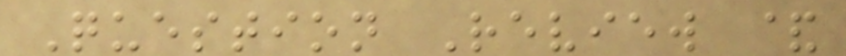Question Review &
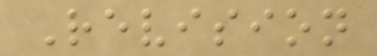Revision
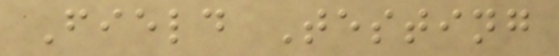Field Testing
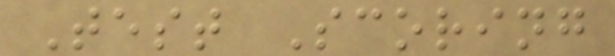Test Scoring
